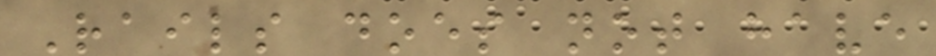Rails does not have
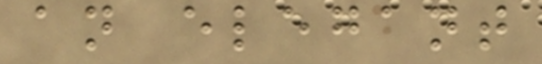an elegant
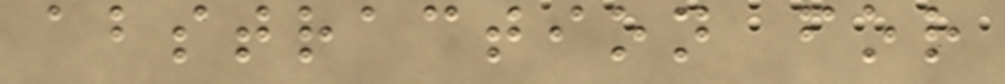abstraction for
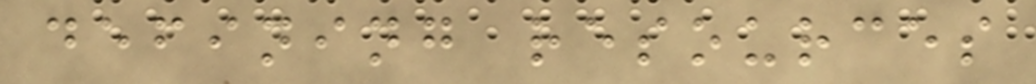defining resources
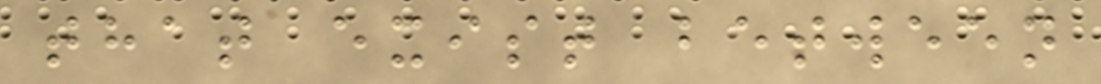that exist between
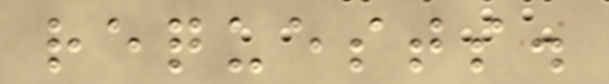requests.
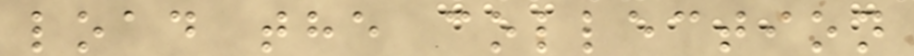load the collection
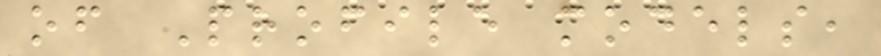of Profile models,
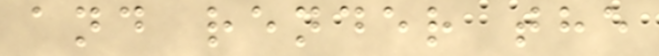and render the
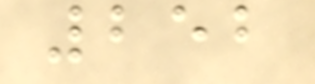252
